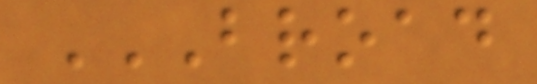BROAD
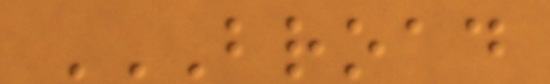BROAD
